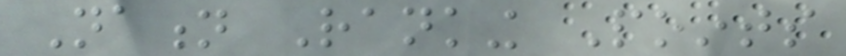Nation Ranking Points
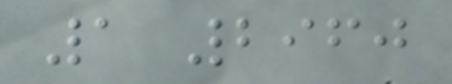1 2960
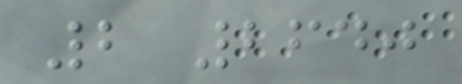2 2640
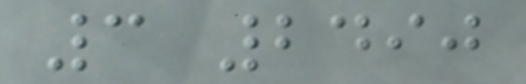3 2490
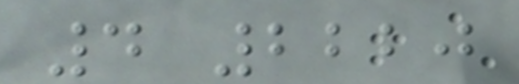4 2220
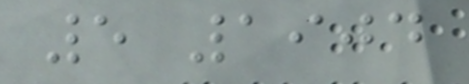5 1904
